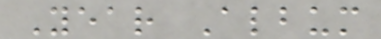Year Album
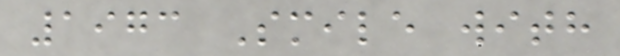1973 Smile with
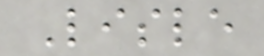Lisle
